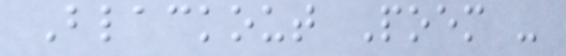Blackout Poem -
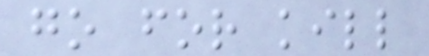go for kill
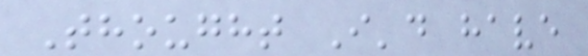Thought I'd have
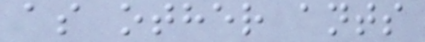as other ants
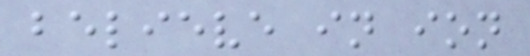believe in ion
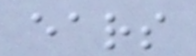ears
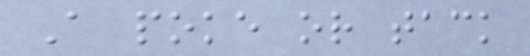A poke or tack
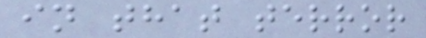in that terror
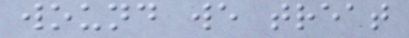wound we treat
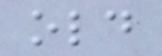old
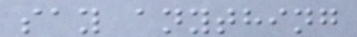say anything
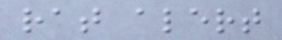rat alert
